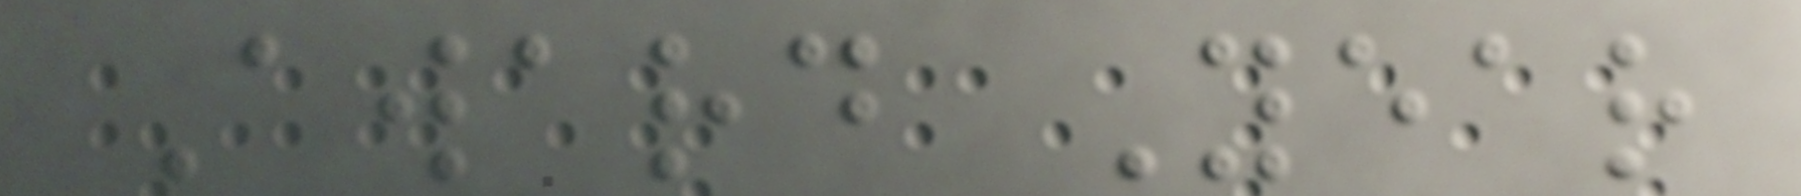Award Year
